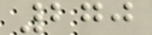270
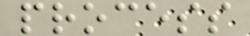process
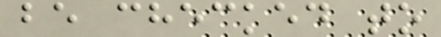be checked to
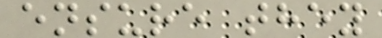ensure they
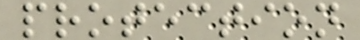protection
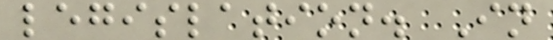legislation. In
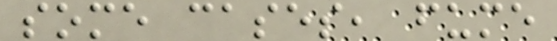some cases, fume
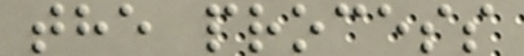the process
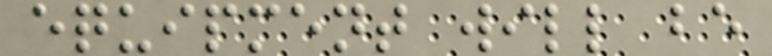equipment will be
